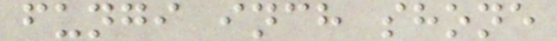fungi inch shone
